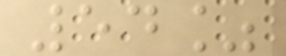54%
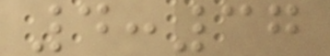4:37
